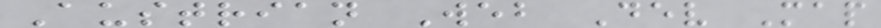Austrian Web Dev Map
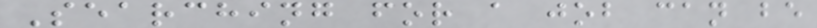Searching for a job can be
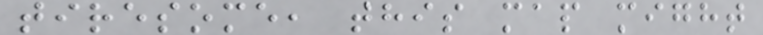tiresome, this map might
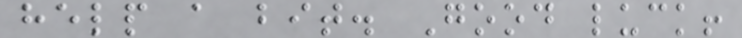help a bit. Good luck!
